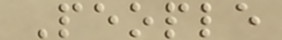People
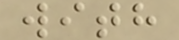with
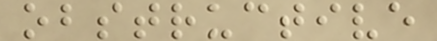obstructive
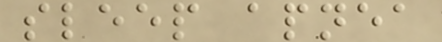sleep apnea
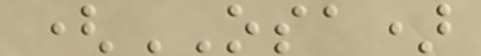(OSA)
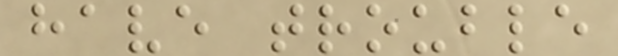have trouble
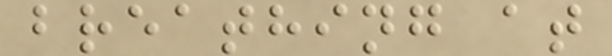breathing at
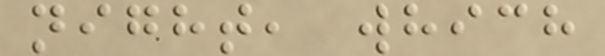night, which
